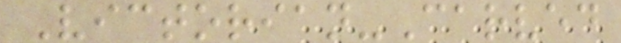Victorian-Carved
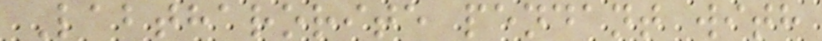Labtharorite pendant with
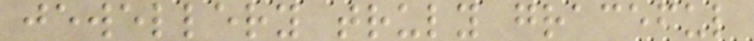jewellery truly graceful
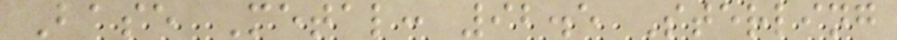Base Metal: 92.5 Sterling
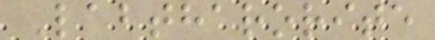Labtharorite
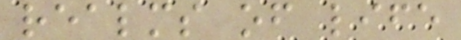realms of life
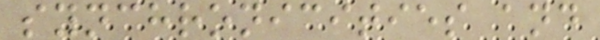synchronicities and
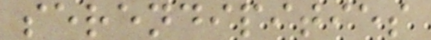serendipities
